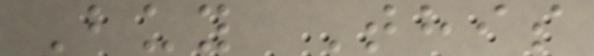Buy This
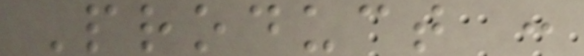Product :
